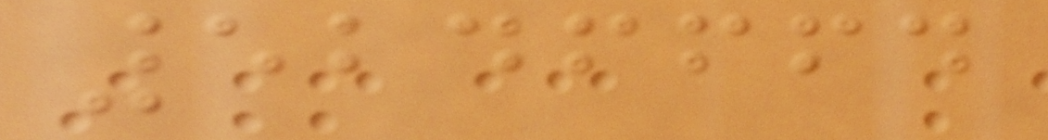5246664
